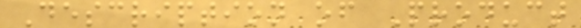Description of Product
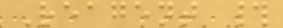Reagent #
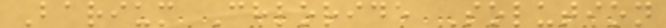Barium Chloride Solution
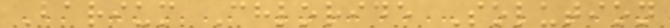Barium Chloride Solution
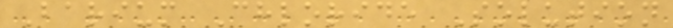Barium Chloride Solution
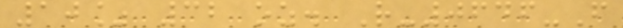10% 32 oz. R-0646-F
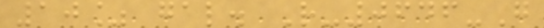10% gal. R-0646-G
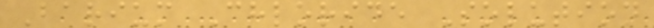Barium Chloride Solution
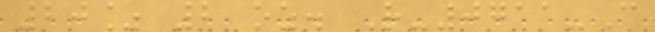20% 2 oz. R-0711-C
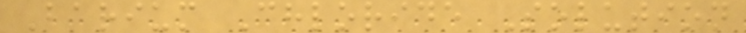Barium Chloride Solution
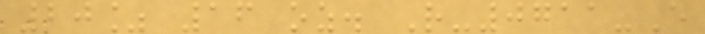20% 16 oz. R-0711-E
